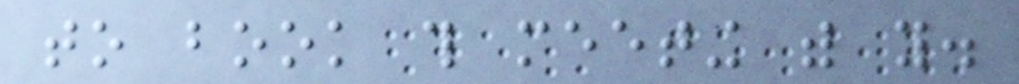to book this meeting with you.
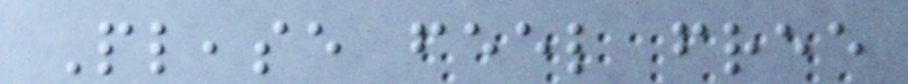Please feel free
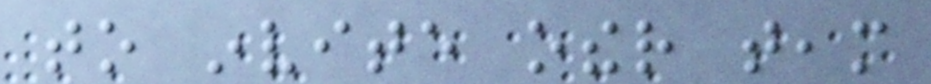to invite other team
